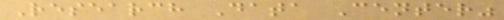Research Data Center"
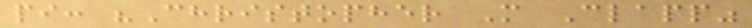pi: "Christopher M Clapp"
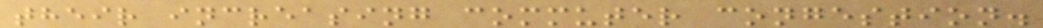their increasing commuter congestion.
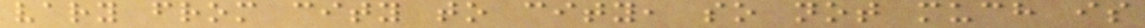vary from city to city, so not much is
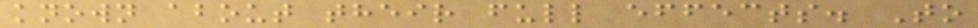known about their full effects. To
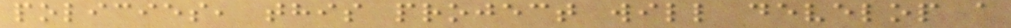policies, this project will develop a
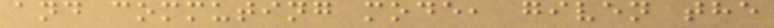and commuting mode, given the
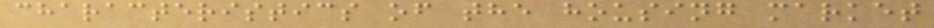characteristics of the housing market
